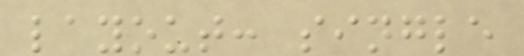layout: single
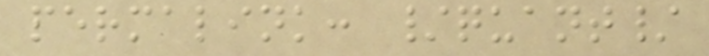permalink: /quant/
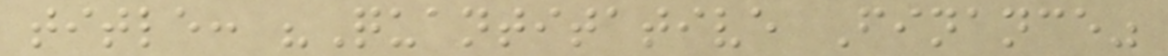title: "Quantitative Finance"
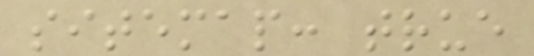sitemap: true
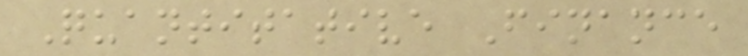Quantitative Finance
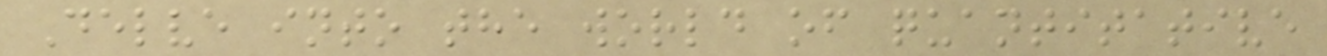Delve into the world of quantitative
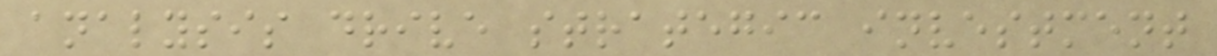analysis drive strategic investment
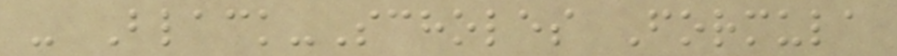- Black-Scholes Formula
